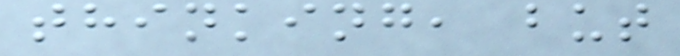thinking, but
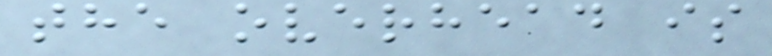the overhead is
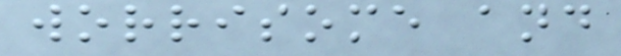worrisome and
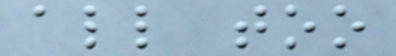all too
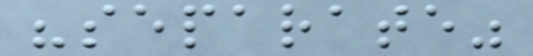"separate"
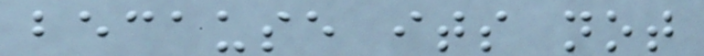because its not
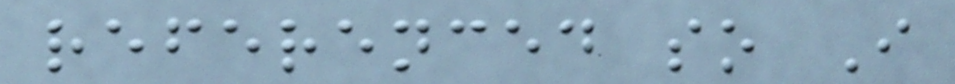referenced so I
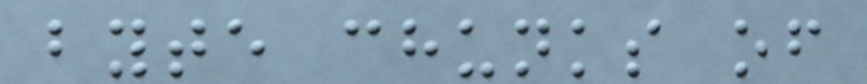byte chunks of
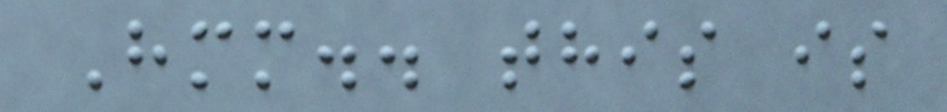Hmm.. this is
